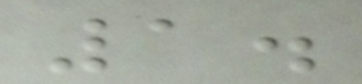1.
